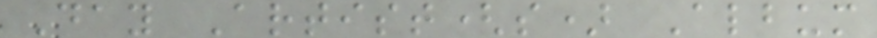Day Artist(s) Album
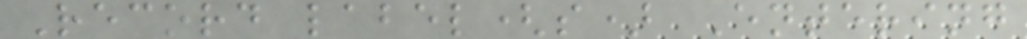Record label(s) Entering
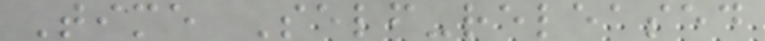Time Self-released
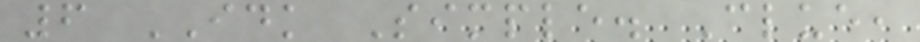6 IDK Simple. Clue,
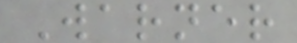Warner
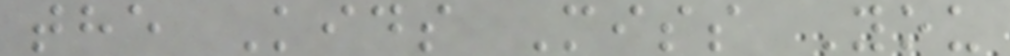the Kids Miss You
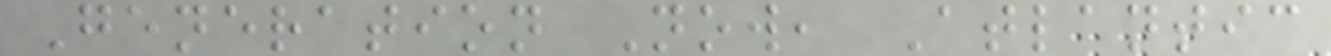Generation Now, Atlantic
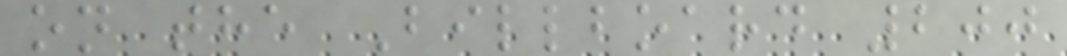on the Billboard 200
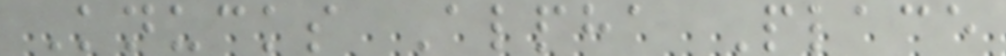Knucks Alpha Place
